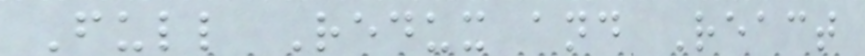Full Redux and React
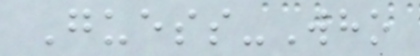Guess-Who
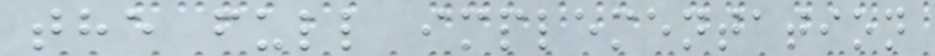the full implementation
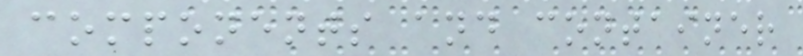components and container
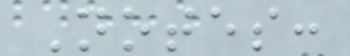Notes:
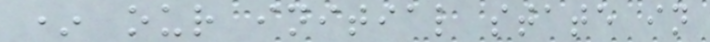* our initial state in
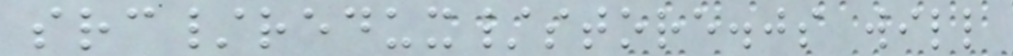src/redux/store.js will
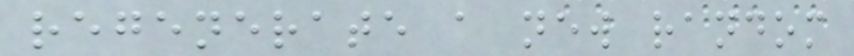regenerate a new random
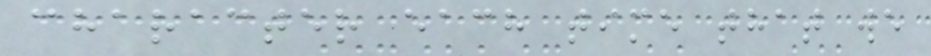character each time that we
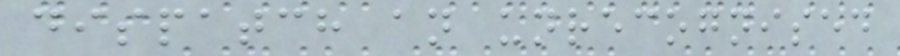dispatch an unrecognised
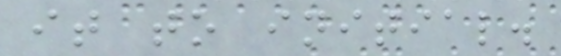it to initial.
